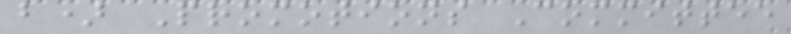b) Promotions Committee
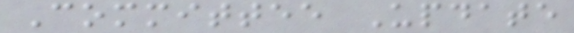Committee Update
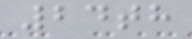24th
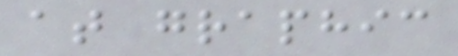at graphic
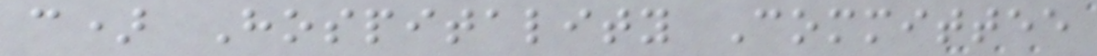c) Hospitality Committee
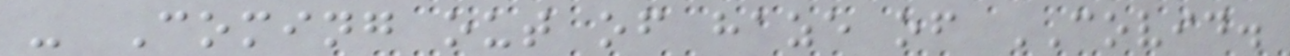- Coming out of haze of COVID.
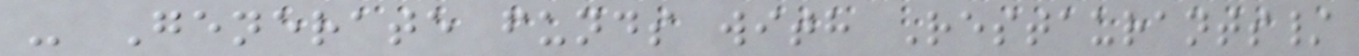- Generate funds with Restaurants/
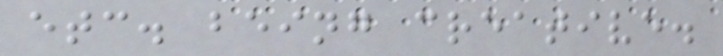etc. being creative.
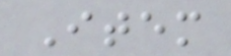Item
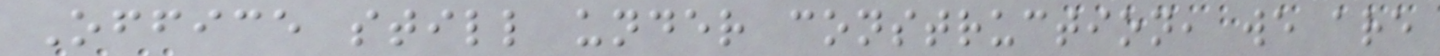Office still under construction, we are
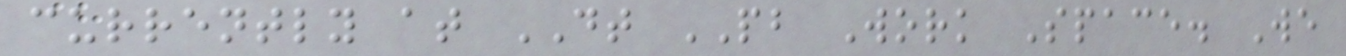currently at DT PB Work Space. We
